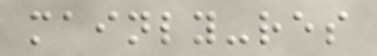mainly-res
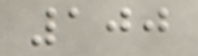100
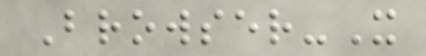Browser-X
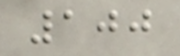100
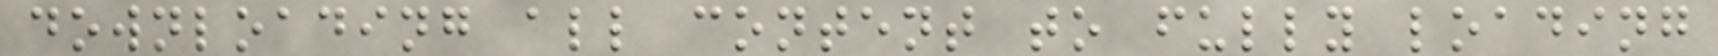downloading all content to fully loading
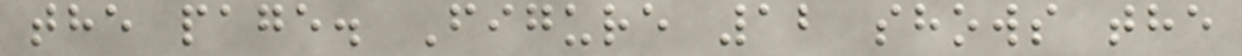the page. Figure 12 shows the
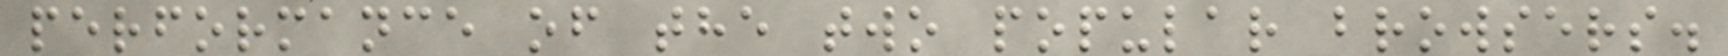performance of the two popular browsers.
